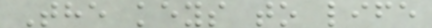The keys to life
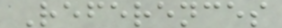References
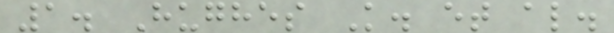1. Hughes K. et al.
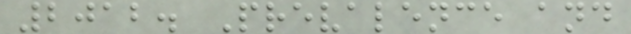2012. Prevalence and
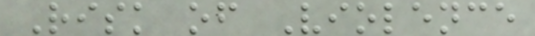Risk of Violence
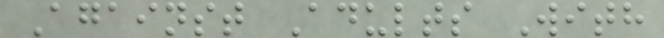Against Adults With
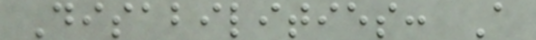Disabilities: A
